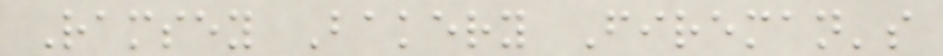Ramsey Bakery Fireman's
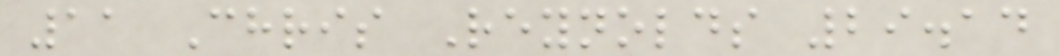11 Chris Reynolds 29.14
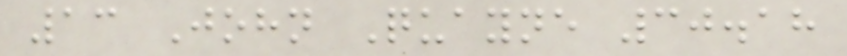13 John Quayne 30.18
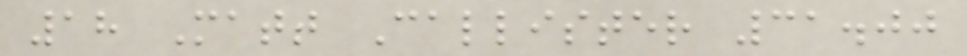18 Matt Callister 31.00
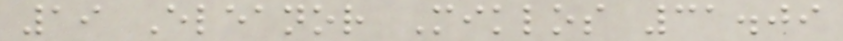19 Eleanor Miklos 31.09
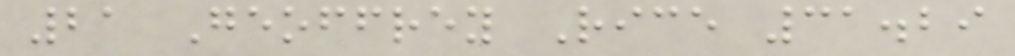21 Geoffrey Rice 31.29
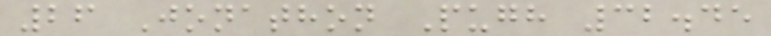26 Jonathon Pugh 32.45
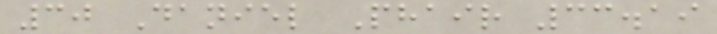30 Daniel Phair 33.19
